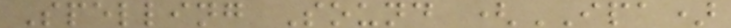Spelling Sound (IPA)
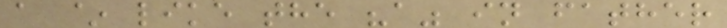a ~ like the "a" in father
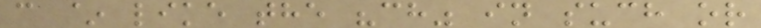c ~ like the "ch" in such or
